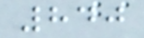840
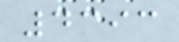4393
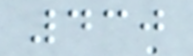430
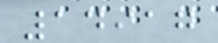14917
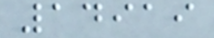14919
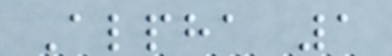Alpha 1
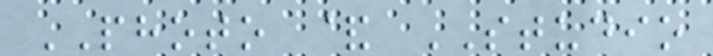PHOTO & STUDIO
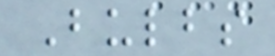Bulbs
